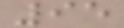95
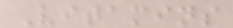Vitamins
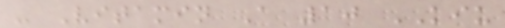- Vitamin A 10 KIU
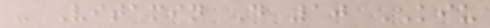- Vitamin D 10 KIU
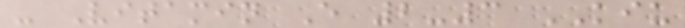- Vitamin E 2-3 KIU
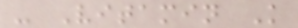- Vitamin K
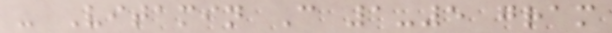- Vitamin C 1-5 gram
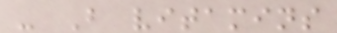- B vitamins
